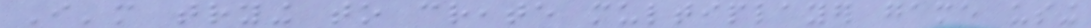I'm trying to create multiplayer game using
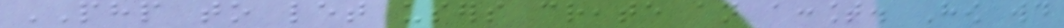PHP to let users create an account. How would
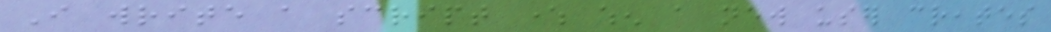I write a script where when a new user creates
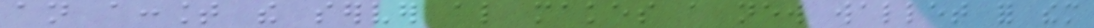an account the server also makes a new wallet for them
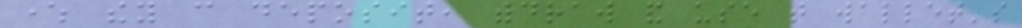where they can deposit, withdraw and use that wallet's
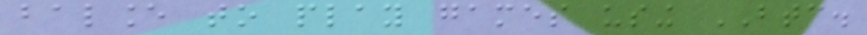balance to play games using BTC.
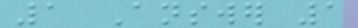1 Answer 1
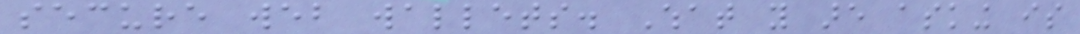secure web wallets. What you are asking is
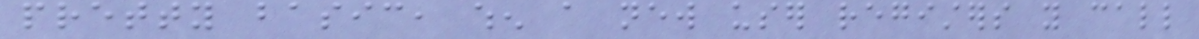pretty basic, when a new user registers you call
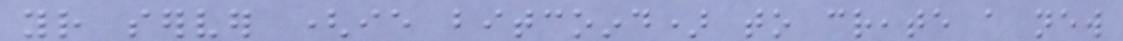your server (ie bitcoind) to create a new
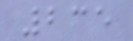235
